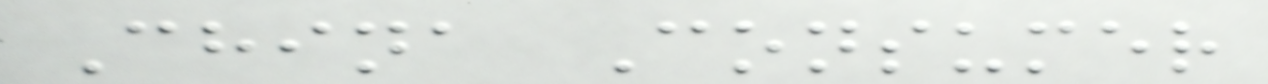China Consumer
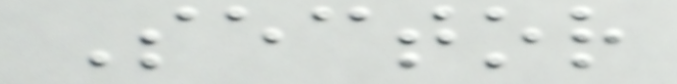Sector
